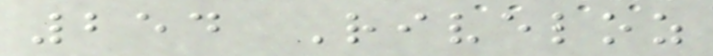254 Riveloz
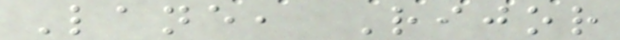Lane, Rijor
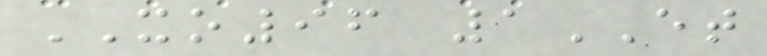XO96 1ET
